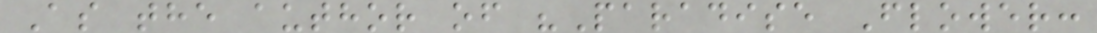As the author of "Paradise Flower:
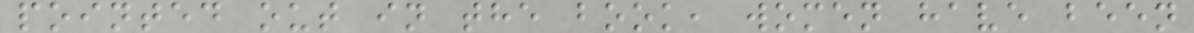pointed out in the book, women have been
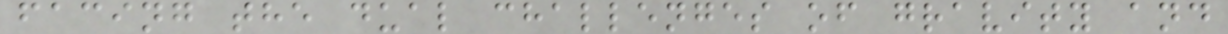facing the dual challenges of gravity and
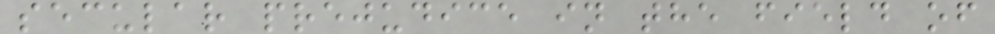secular prejudice in the field of
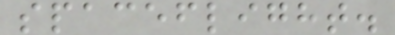spaceflight.
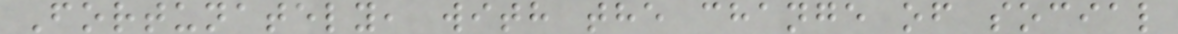Fortunately, with the change of social
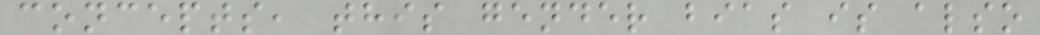concepts, this gender bias is also
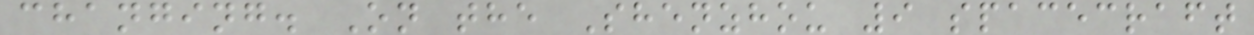changing. On the Shenzhou 9 spacecraft
